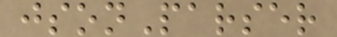jsonParser
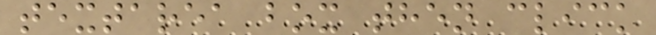textarea box then click
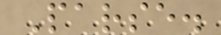Parse.
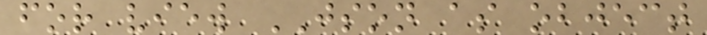for view JSON as object
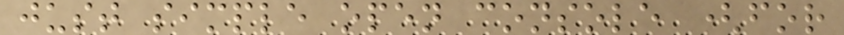just simple open console (for
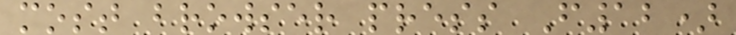most browser press F12)
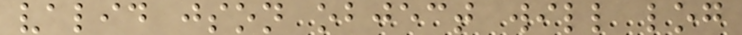valid json object will log
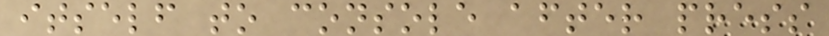itself to console after press
